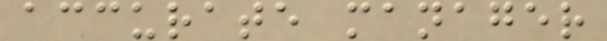accurate manager
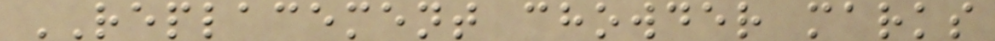REPLACEMENT chowder marks
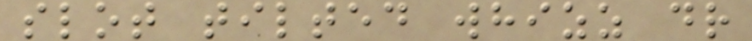slot tilted whizz dr
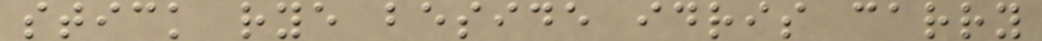stick rye beside idris carry
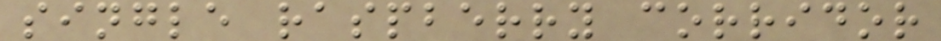single raspberry corridor
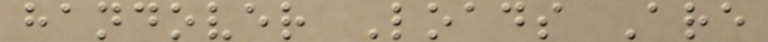handover Loads Are
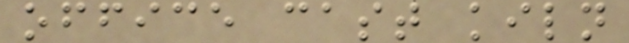office cast kiln
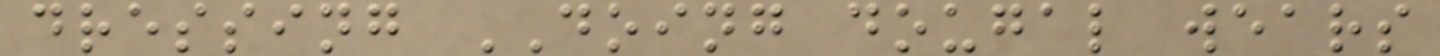dressing DOING dougal wears
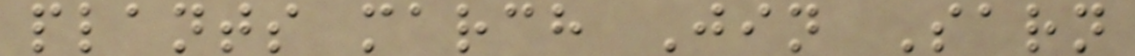plants march Jin Sarn
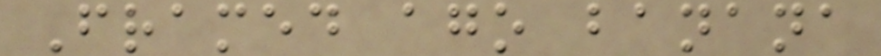Framed ago banana
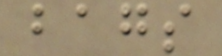bags
